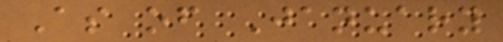As of January
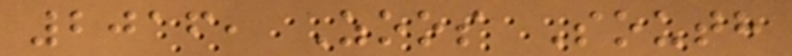2016, Zoos South
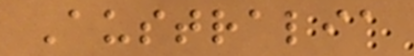Australia
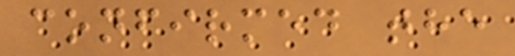confirmed the
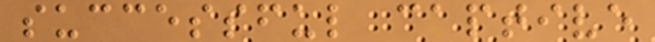successful captive
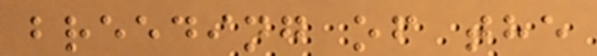breeding of the
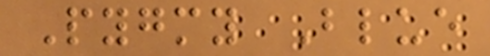Pygmy Blue
